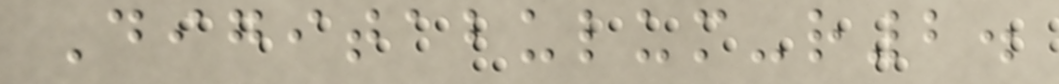Digitabulum-r2.
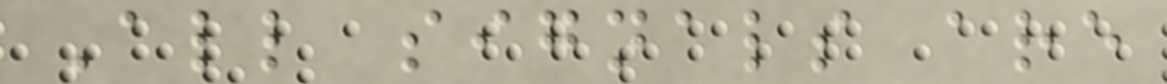All signals are
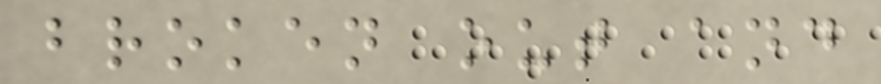broken out and
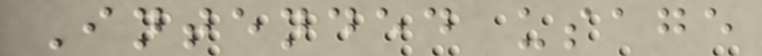Intended usage
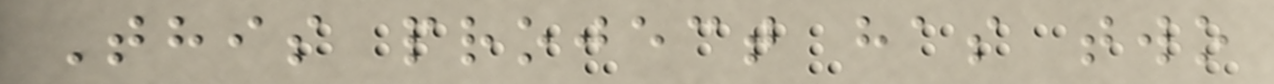This project has two
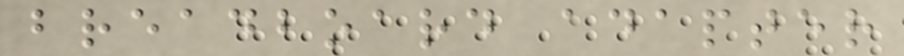breadboard adapter
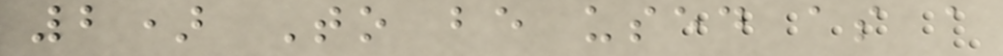2) To be used as a
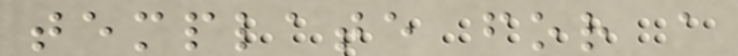template for a
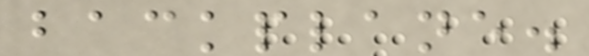backplane.
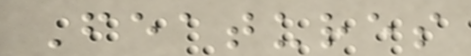Features
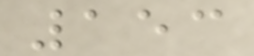153
